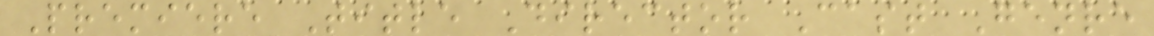Premiere Title Director Cast Genre
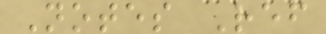Notes Ref
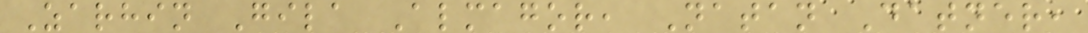Zarhin Gila Almagor, Natan Datner,
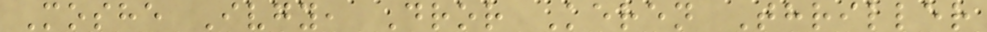Moshe Ivgy, Dror Keren Thriller
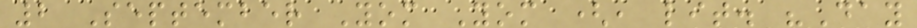2 September Yom Yom (, lit. "Day
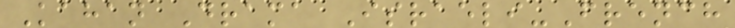Kahan Drama Israeli-French
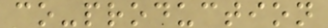co-production
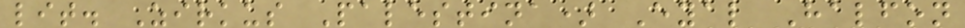lit. Zirkus Palestina) Eyal Halfon
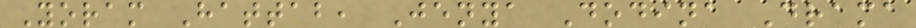Yoram Hattab, Jenya Dodina Drama
